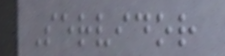Servidor
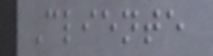Cliente
